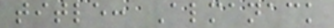title: Almanack
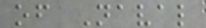of Naval
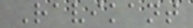Ravikant
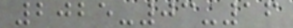2025-03-16
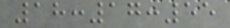18:17:55
